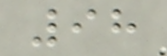98
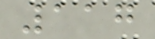117
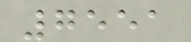7551
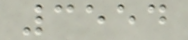3554
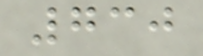730
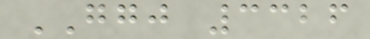GGJ 3326
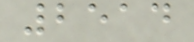2514
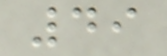49
